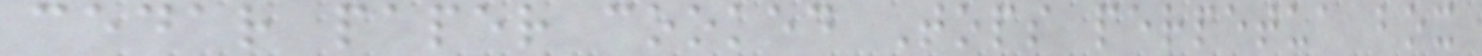cedar paper cooked Tops perpetua box
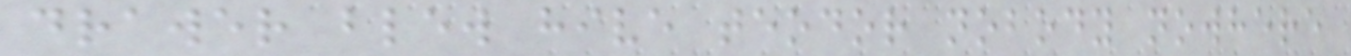drawer blew hive teodor nobody nowhere
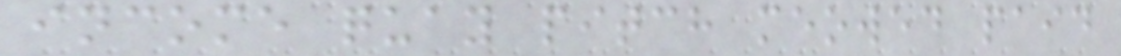income quay pitch meowed paid
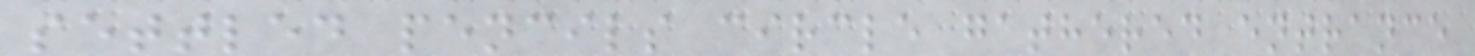settled pencils circle gathered entrance
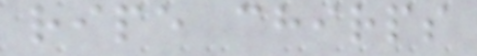ripe chirps
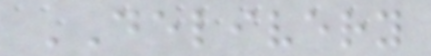DELIVERY
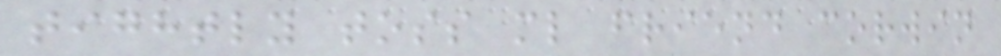tightly toss ml friend corwin
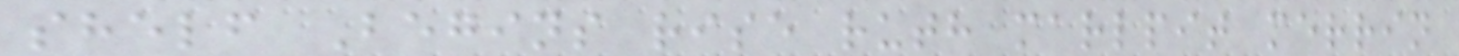shelf Begins rise ruth marlpit merrin
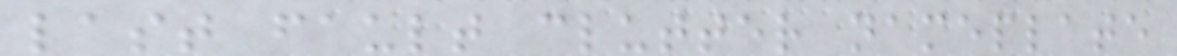last fault clutter nameplate
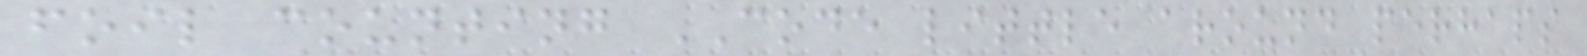foil counting CODE little around perhaps
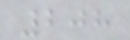208
